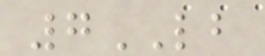7LB
